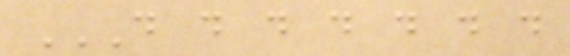D D D D D D D
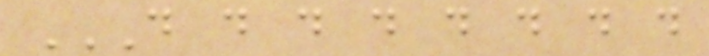D D D D D D D D
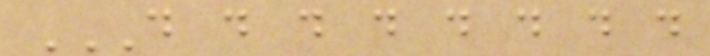D D D D D D D D
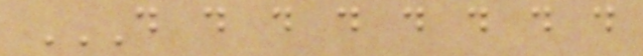D D D D D D D D
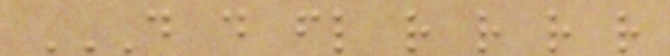D D FL R R R R
